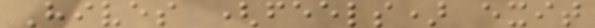Hives (feels) exit
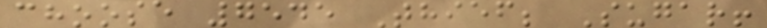choose 7545 Thief; Sugar!
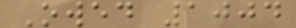Owed 1004
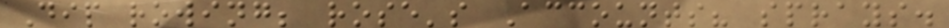Dip rowing; rose's Accounts? sprays.
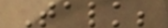Talk;
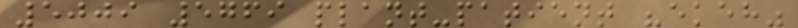5009 5769 plant-patient "ekeh"
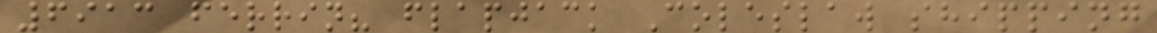6913 ferrin? flapjack Coleslaw shipping
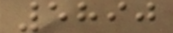5890
